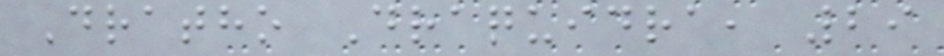Dratho Draquidra, 29
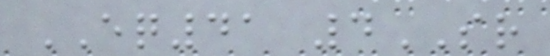EQ41 4SR
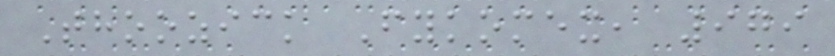Thoozick Fykomex, 979
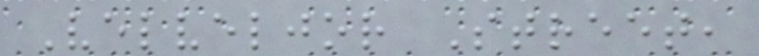Velveljor Street,
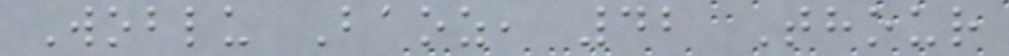Woblu Baoz, 42 Thour
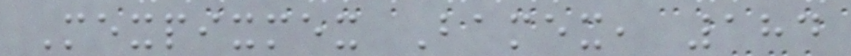Mexpixmex Bamex, 184
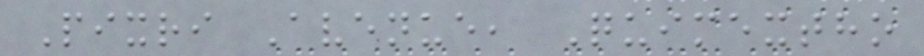Pixri Avenue, Quimextho
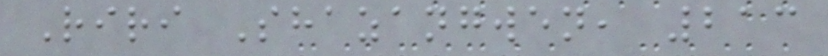Riri Shazangwen, 213
